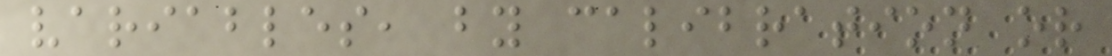variables, by calibration or
